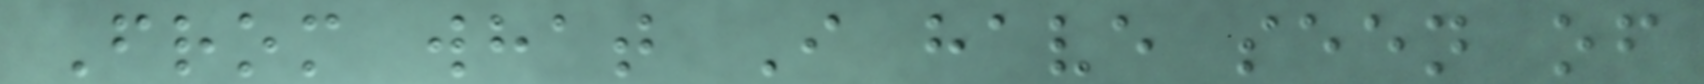From what I have seen of
